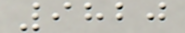9820
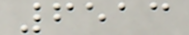6513
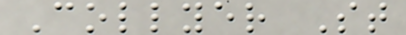Collyer St
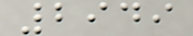2949
